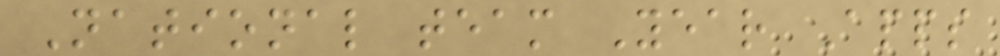National team Year Apps
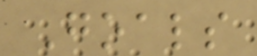Goals
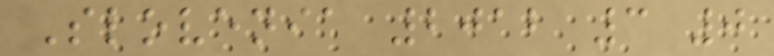Slovenia 2012 3 0
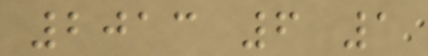2013 6 1
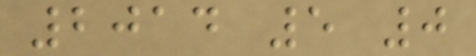2014 5 0
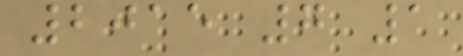2015 7 1
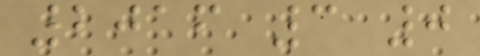2016 3 0
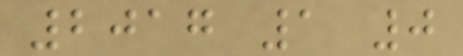2017 1 0
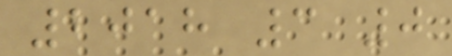2018 3 0
